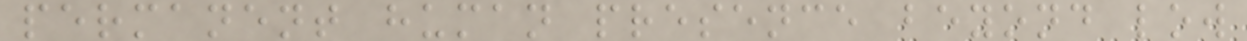permanent human presence beyond low
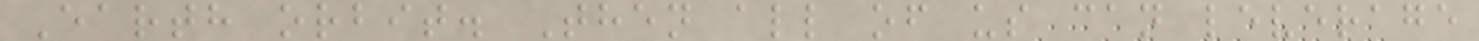Earth orbit. Then all of us can leverage
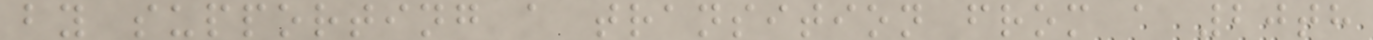by supporting a transition from a 20th
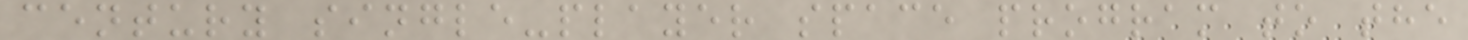century single-player space program to the
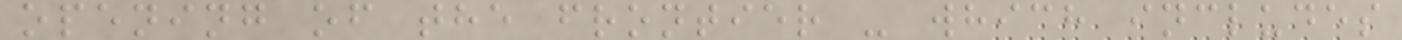opening of the frontier - which includes
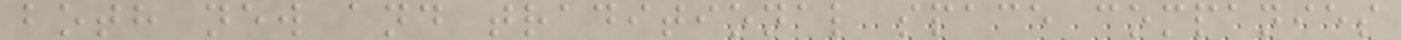both new and traditional space companies
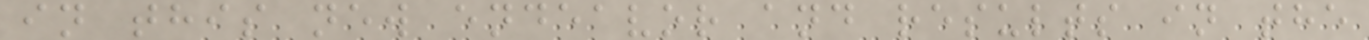in this new endeavor and results in the
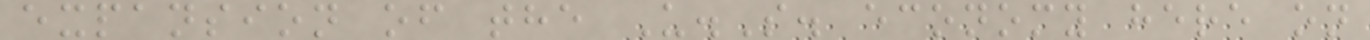expansion of the U.S. economy here on
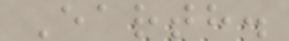Earth.
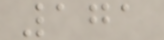171
